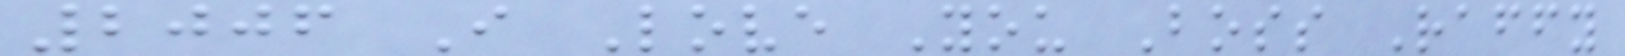2006 I Love You Boss Raffy
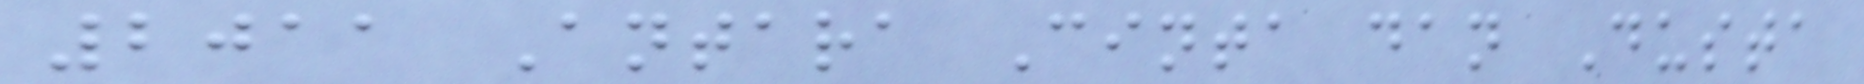2011 Antara Cinta dan Dusta
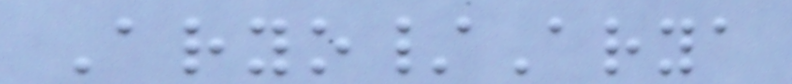Aryo/Arya
